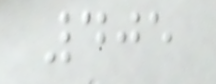405
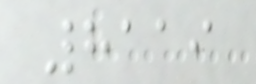8119
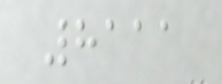8111
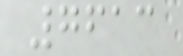7613
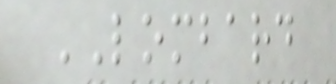LOMBARD
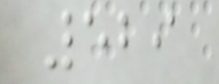529
